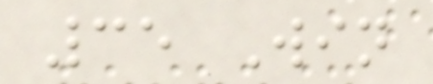35 Win
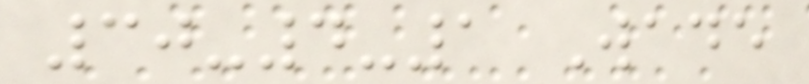30-4-1 Wade
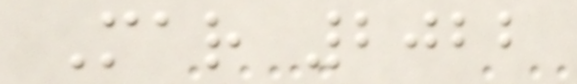Mar 2022
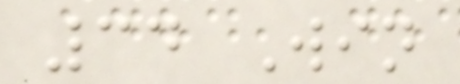34 Win
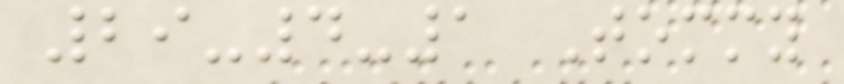29-4-1 Tommy
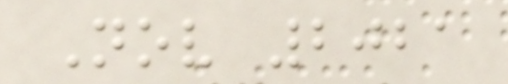Nov 2021
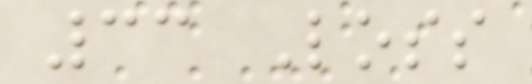33 Loss
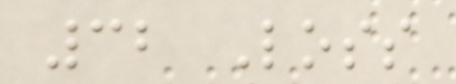32 Loss
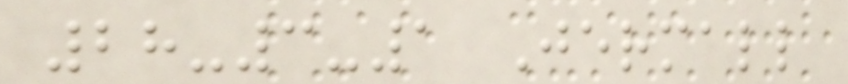28-3-1 Jermall
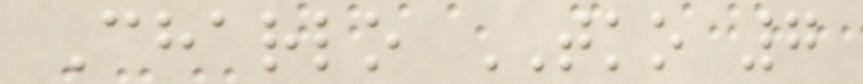Charlo TKO 7
